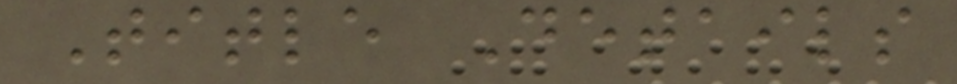Title Details
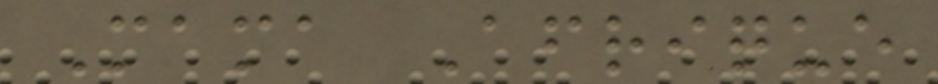Mama Afrique
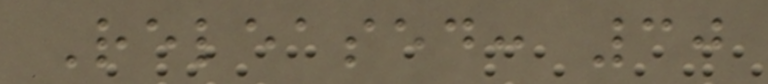Released: 30
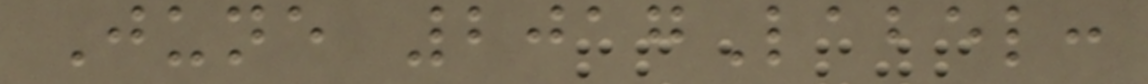June 2017Label:
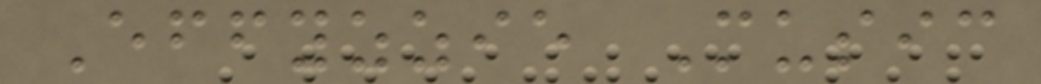Effyzzie Music
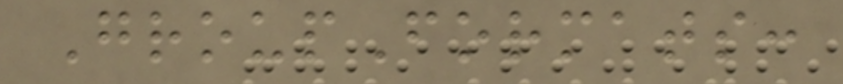GroupFormats:
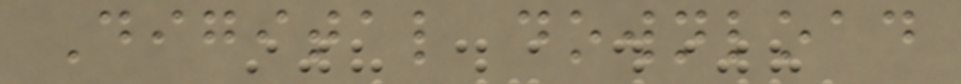Digital download
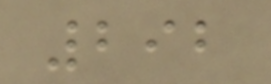292
